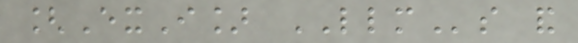[ExI] LLMs and
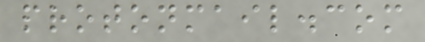protonmail.com
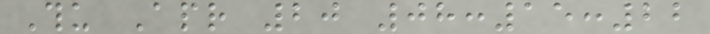Thu Apr 20 08:15:22
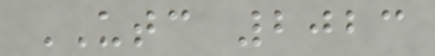UTC 2023
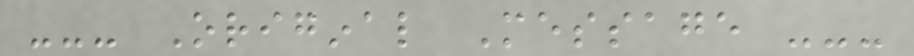--- Original Message ---
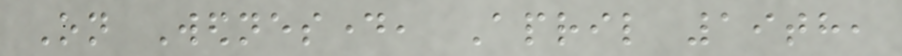On Wednesday, April 19th,
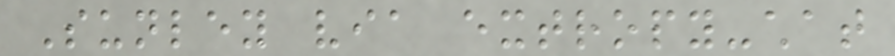Sunley via extropy-chat
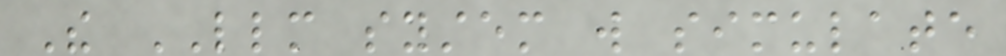The LLM system will simulate
